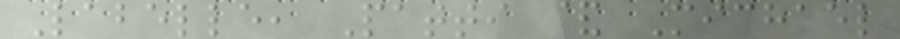Labelle, Patti & Michael
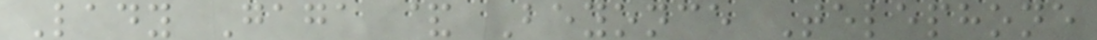Lady Gaga & Beyonce Telephone
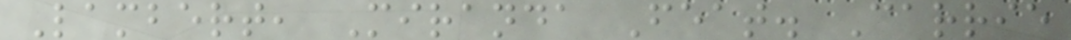Lambert, Miranda Feat. Carrie
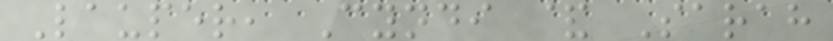Lauper, Cyndi & Sarah
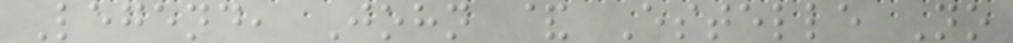Legend, John & Estelle No
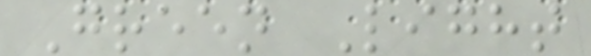Green Light
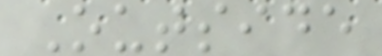Outside
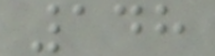148
